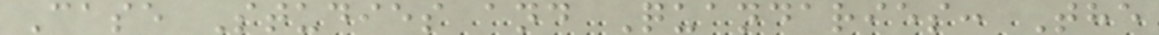Case Studies and Quandaries: The
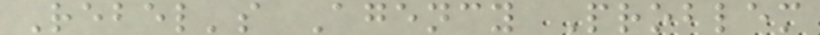Rebel's Agency Problem
